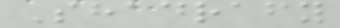Shadrafy
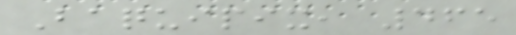Baquipix, 465
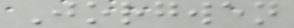Jorgwen
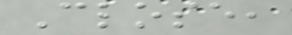Close,
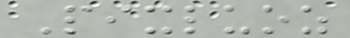Pixluoz
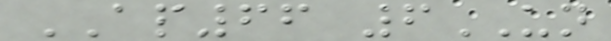AP66 6UN
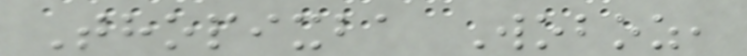Thopixba Woboz,
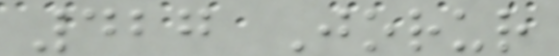427 Jorur
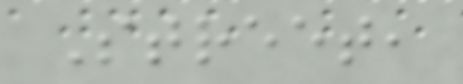Street,
